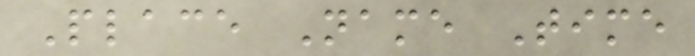Place Name Time
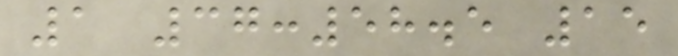1 37:58.5 15
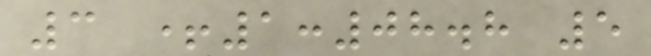3 +1:08.8 5
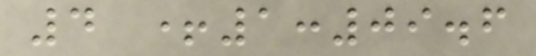4 +1:09.6
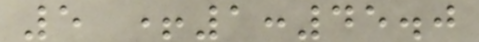5 +1:45.0
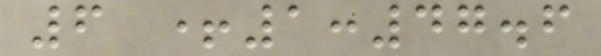6 +1:47.6
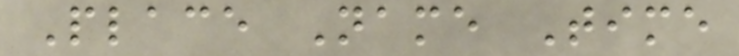Place Name Time
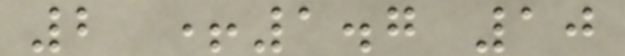2 +1.7 10
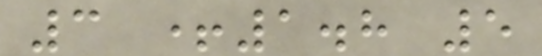3 +1.8 5
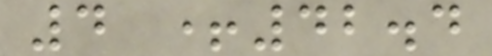4 +42.4
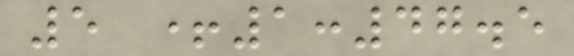5 +1:47.5
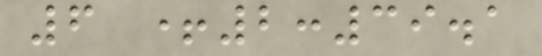6 +2:39.1
